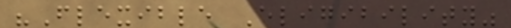"Flexible Eligibility"
